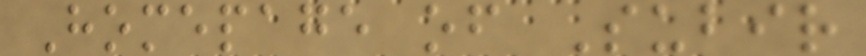Homepage of Subir
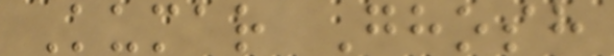Kumar Ghosh
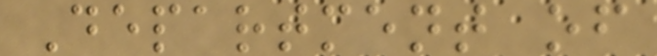Department of
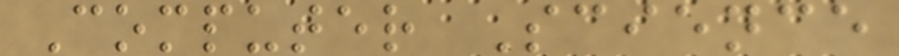Computer Science
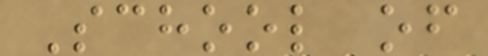School of
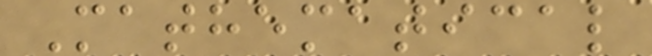Mathematical
